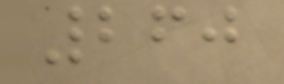260
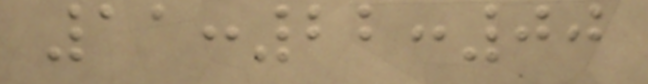11:22:00
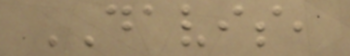DAVIS,
